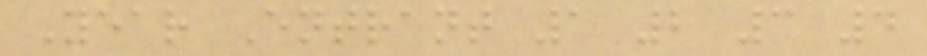Year Entrant 1 2 3 4
